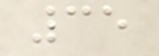35
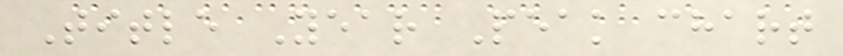Title Year Peak chart
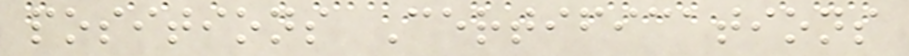positions Certifications
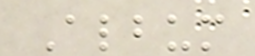Album
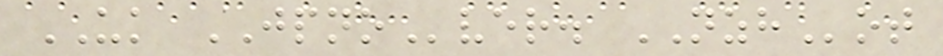UK JPNOver. NZHot
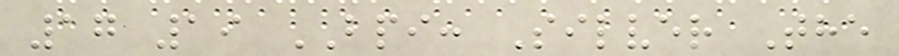17 19 BPI: Silver The
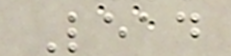Lead
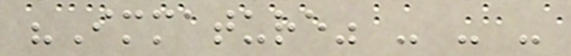"Immature" - - -
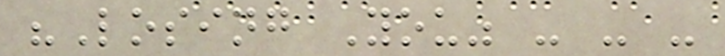"Losing You" - - -
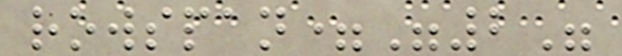rowspan="2"
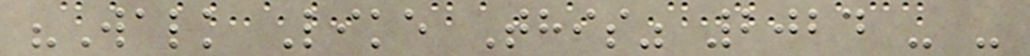"Walk Like This" 2024 - -
